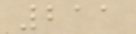211
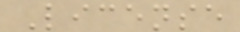License
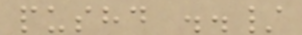pushd ../
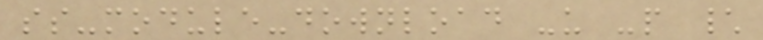ss-module-download -u -p \
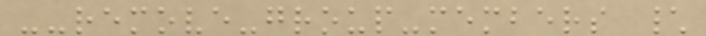--remove-group-members \
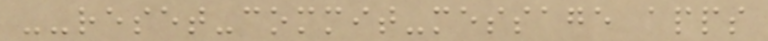--reset-commit-message apps
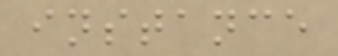instance
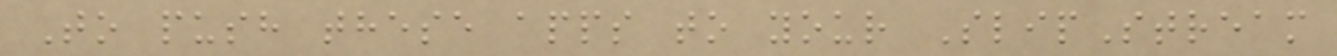To push these apps to your SlipStream
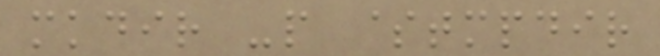mkdir -p $tmpdir
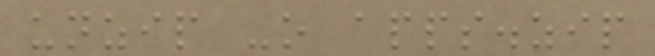unzip -o apps.zip
